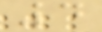4
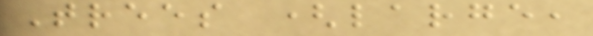Trees (large,
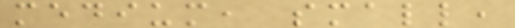medium, small,
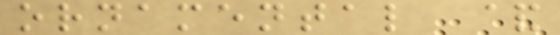ornamental &
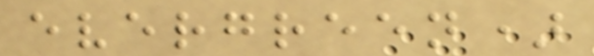evergreen)
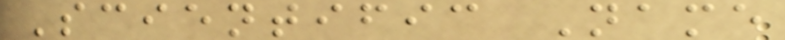Scientific Name
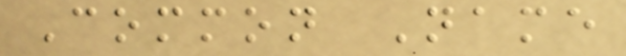Common Name
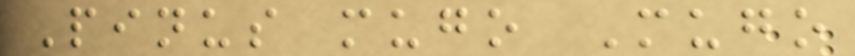Pinus mugo Mugo
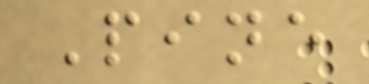Pine
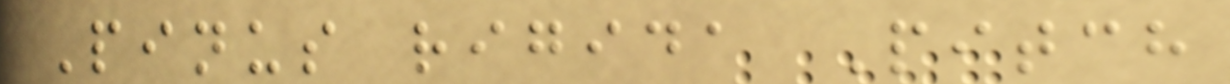Pinus rigida Pitch
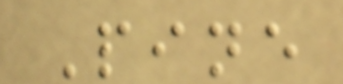Pine
